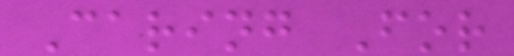Caring For
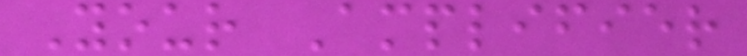Your Amplifier
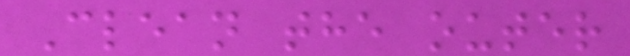Clean the outer
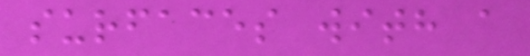surfaces with a
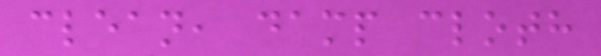clean, damp cloth
